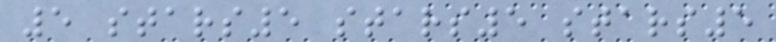5 stars5 stars5 stars5
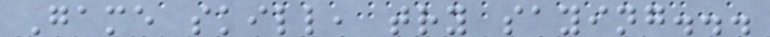Game skill, try saying...
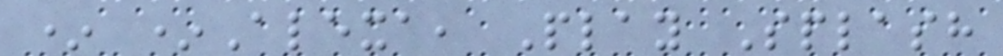* *Alexa, Play Splash
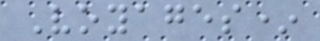Voyages*
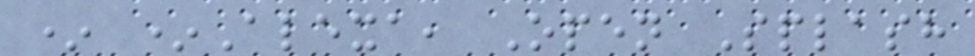* *Alexa, Open Splash
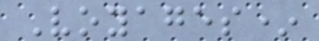Voyages*
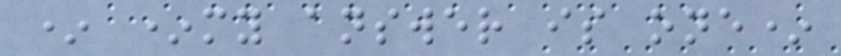* *my answer is one*
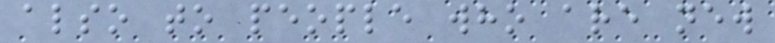also to people who are new
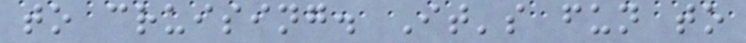to cruising. It's fun to
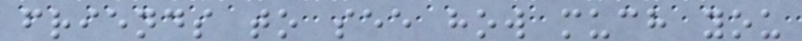friends to see how much you
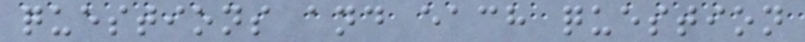questions and each question
